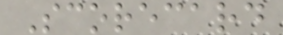Scorecard
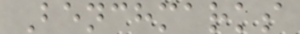Benchmarks
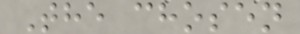The chosen
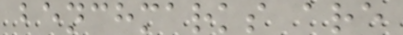benchmarks are
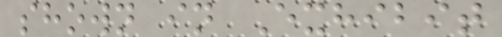shown in Exhibit
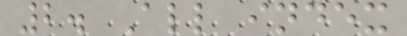2. All index
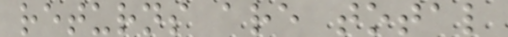returns are total
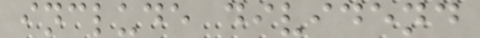include dividend
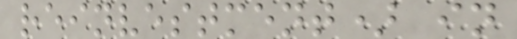reinvestment) in
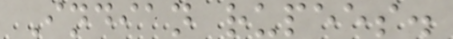Indian rupees.
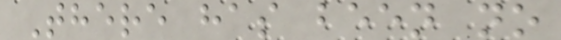There has been no
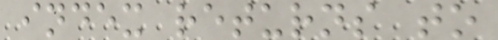index returns to
